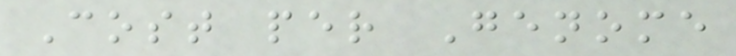Cost per Genome
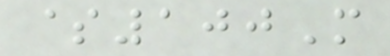$100M
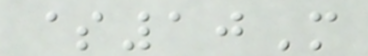$10M
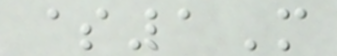$1M
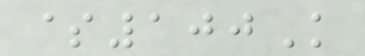$100K
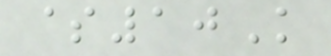$10K
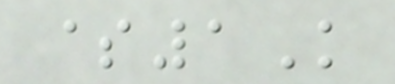$1K
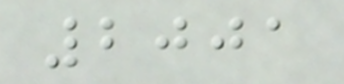2001
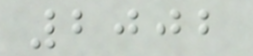2002
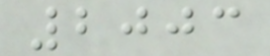2003
